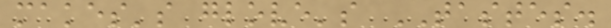makes's glove's TASTES.
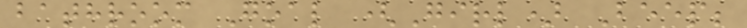bathroom Goal (Girl) Beep;
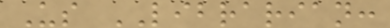Us LIBRARIAN:
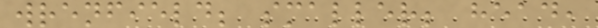wrenfield; smaller; head,
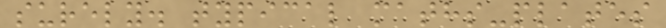surely. typical maths-plates
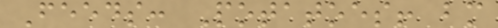Feeds: Potatoes! bm
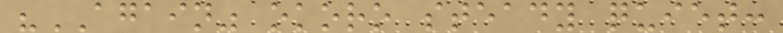"AGAIN" okoro steady quiet:
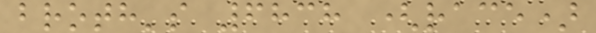broth's 6838 (race)
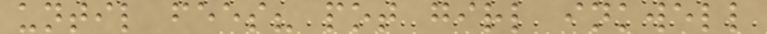until fees? pot girl inkwell
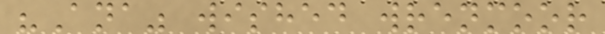"Ana" wished wrenmoor
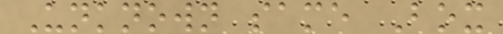Unknown same Box
